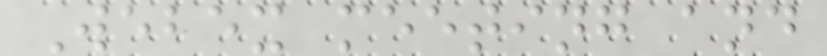Webex meeting and
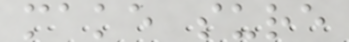make sure
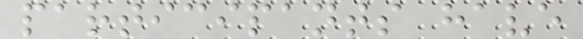participants have
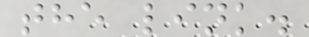the link.
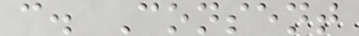c. Consent
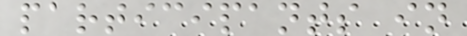participants in
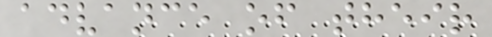advance of their
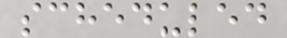scheduled
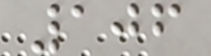106
